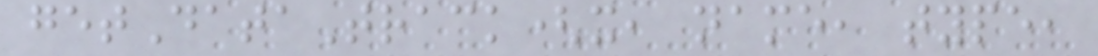getDataTrack(x, name, type,
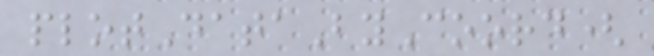plotDataByCoord(
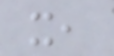x,
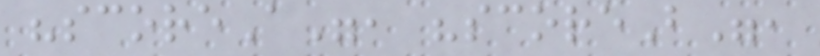"scoreA", "scoreB",
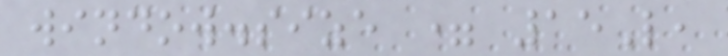window.size = 15L,
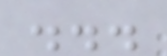...
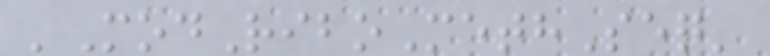'ModRiboMethSeq'
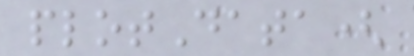plotData(
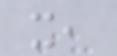x,
